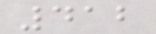412
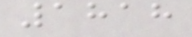1818
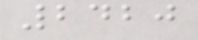2420
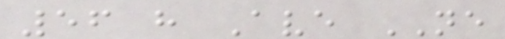56 h Ave NE
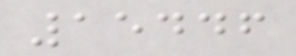15446
